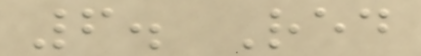6. Red
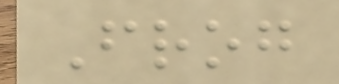Frog
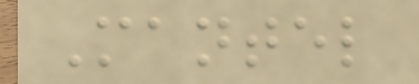Mantel
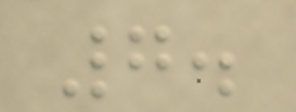7.
